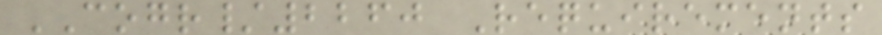COGR/2260 Requirements
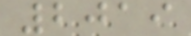2019
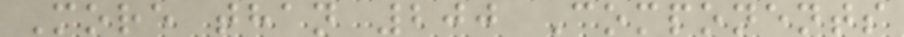More than 200 Components
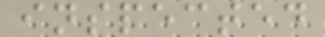inspected
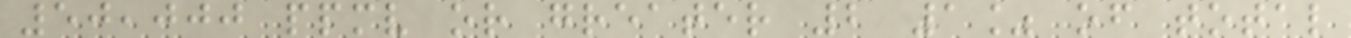50,000 ppmv or greater 2 1% of total
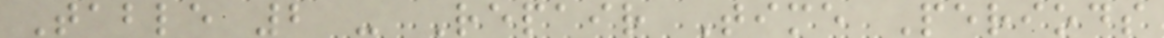Table 2 - Repair Time Periods
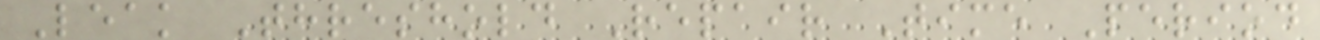Leak Threshold Repair Time Period
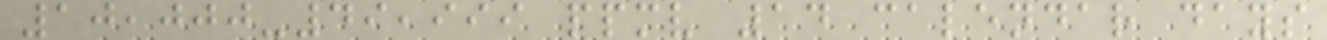10,000-49,999 ppmv 14 calendar days
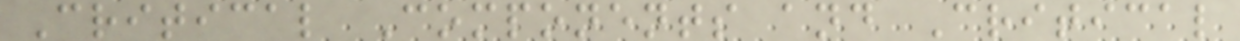Critical Components and Critical
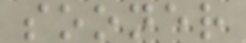sooner
